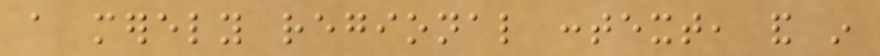a merely regional context, and in
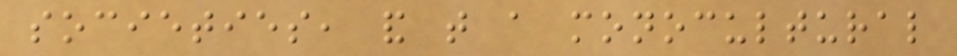societies, and that a monocultural
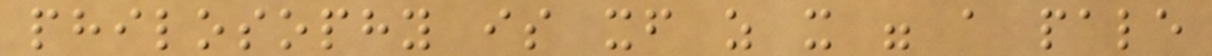philosophy is itself as it were a pale
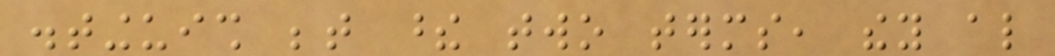distinguish between these two terms, they also
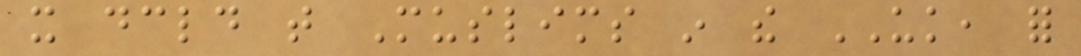it declared that Muslims in the UK, for
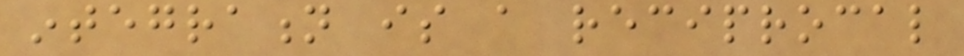integration is a reciprocal
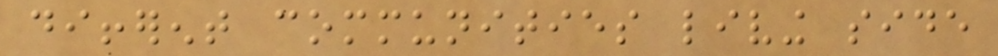different communities living side
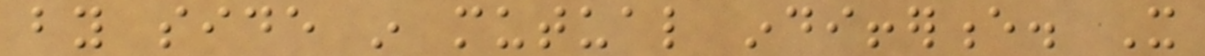by side in mutual indifference. It
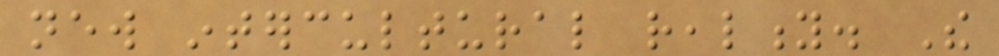new intercultural reality. The
